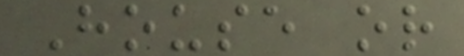House or
